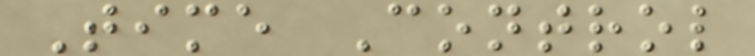Time Control
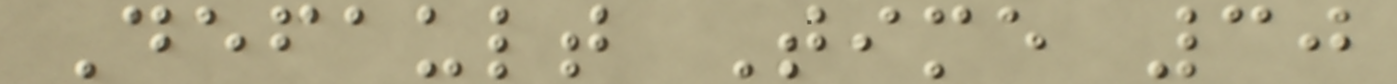Default Time 30
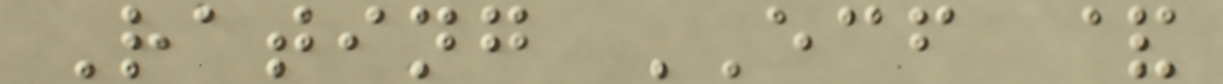Rating ECF &
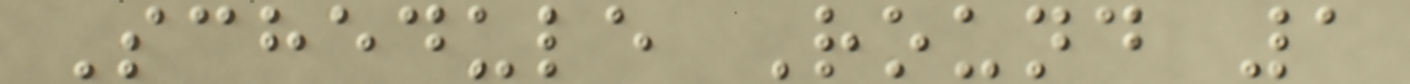Schedule Round 1
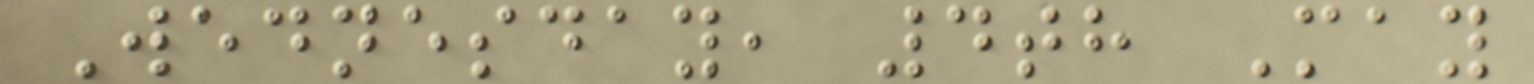Wednesday, 4th May
